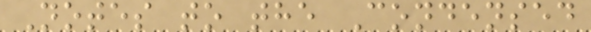Notes to the Condensed
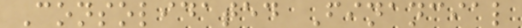Consolidated Financial
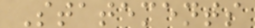Statements
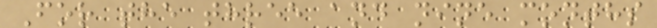For the three and nine months
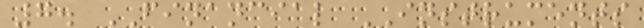7. FINANCIAL INSTRUMENTS
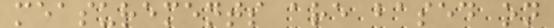measurements are based on
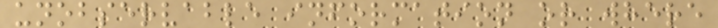unobservable information or where
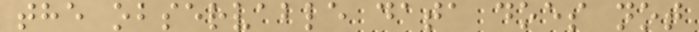the observable data does not
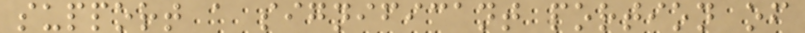support a significant portion of
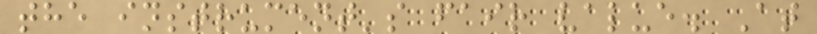the instrument's fair value. At
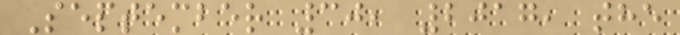September 30, 2017, the
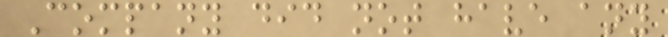Company did not have any
